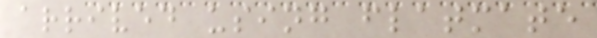arrived using flatmate
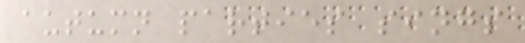autumn parties sings
